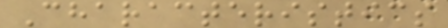Characteristics
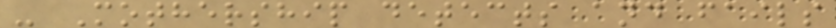- Mothership detects and fails
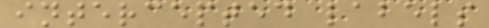intercepted labels
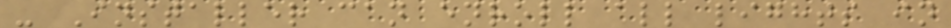- Installer can enroll all lights in
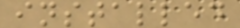installed
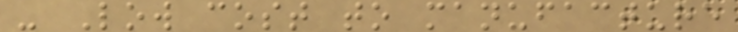- Low cost to manufacture
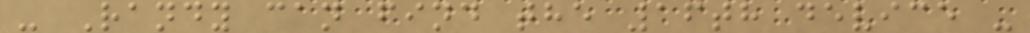- Randy can find the 16th device -
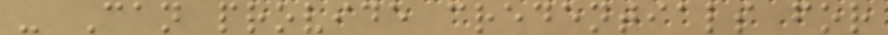- Can provide credentials for
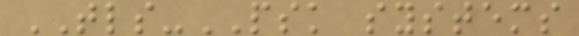TLS-PSK systems
